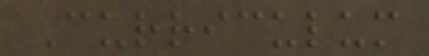Curriculum
